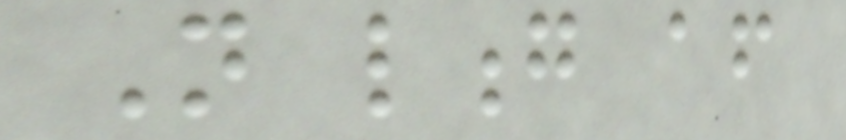Not long after
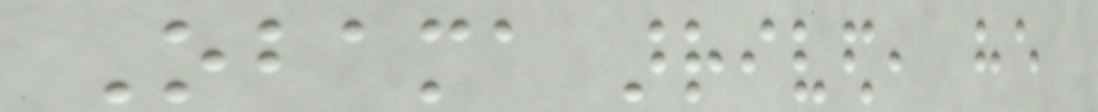Obama arrived, he
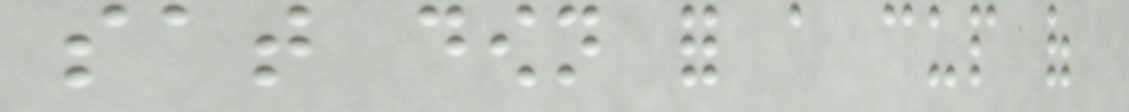sat down for a cup of
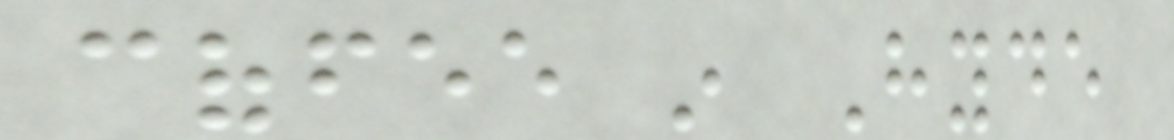coffee in Hyde
